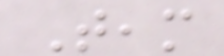Team
